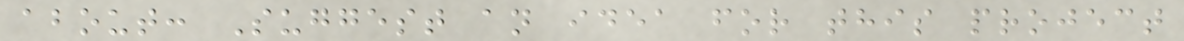about: Suggest an idea for this project
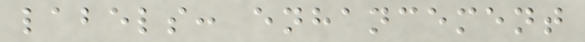labels: enhancement
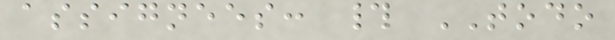assignees: # TODO
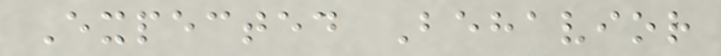Expected Behavior
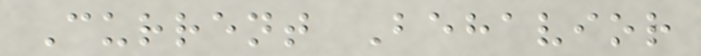Current Behavior
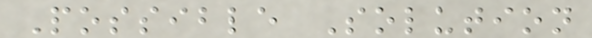Possible Solution
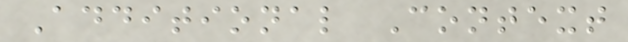Additional Context
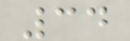34
